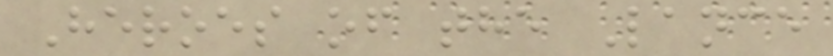Heroes of the Lance
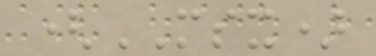(MSX)
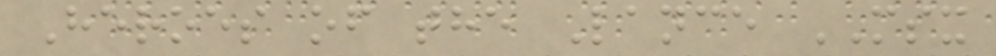Heroes of the Lance MSX
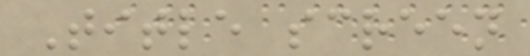Title screen
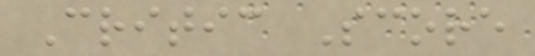Critic Score
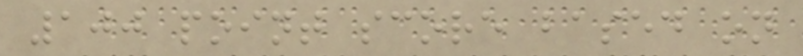100 point score based on
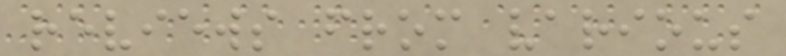reviews from various
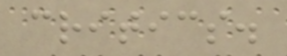critics.
